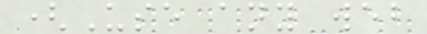(Use any web
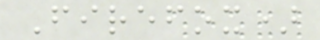Firefox)
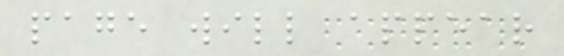page will appear
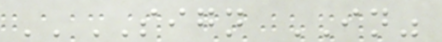''SIGN IN"
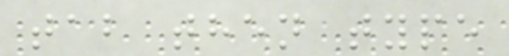tab then type
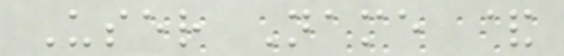User Name &
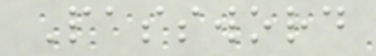Password
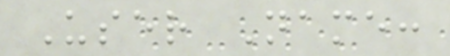User Name:
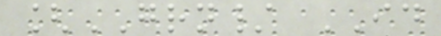[GRN/ ID
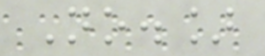No.]
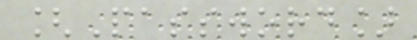[Password]
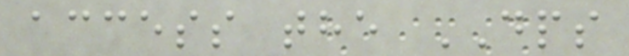access the DPS
